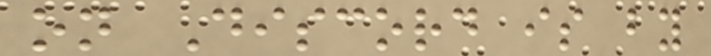on Discord is by
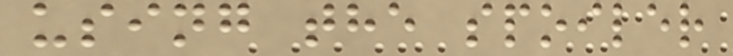using the spoiler
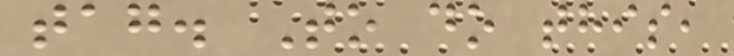tag. To do this,
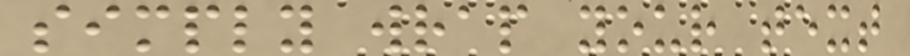simply wrap your text
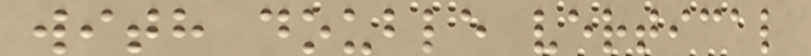with double vertical
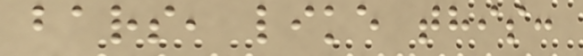bars, like this:
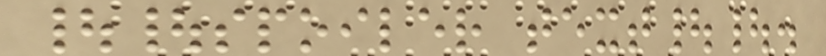||spoiler text||.
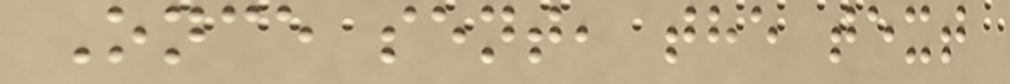Once sent, the text
